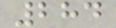284
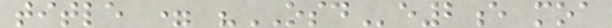title = "OSDe2e moa
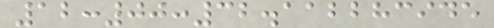12:00:32.112283945
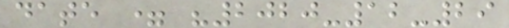date = "2020-12-29
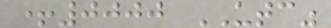+0000 UTC"
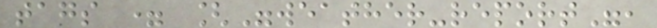tags = ["weather-report",
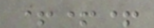+++
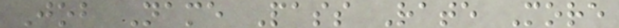Job Name Pass Rate More
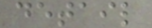detail
